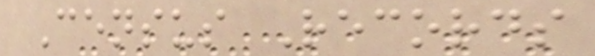Census Records
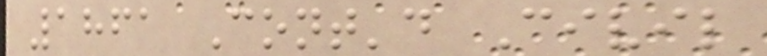1861 Cont'd Civil
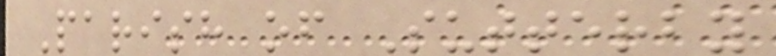Parish of Sutterby
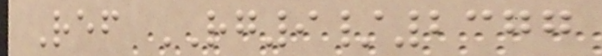Ref RG9/2377
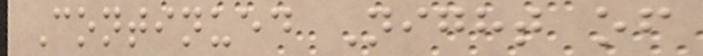Continued Night of
